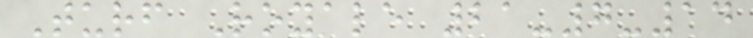Turf Royale 21-7-14
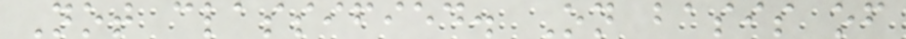Not classified. On basis of
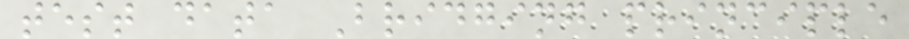test data Bridging principle
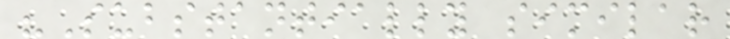"Substantially similar
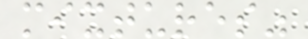mixtures"
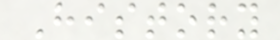History
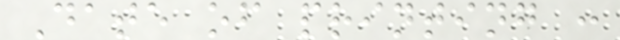Date of printing :
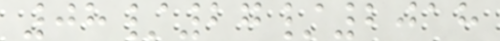08/27/2018
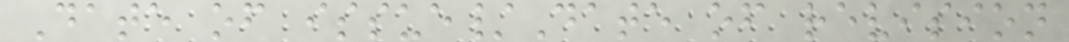Date of issue/Date of revision
